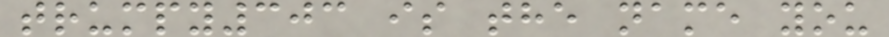trumpy303 is the name you
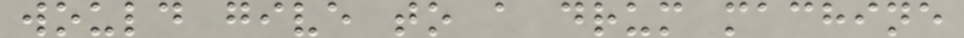would give to a drum machine
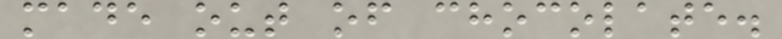made out of chocolate.
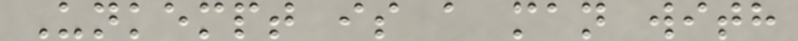Unkempt is a man with
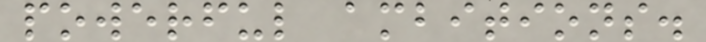powerful ambitions.
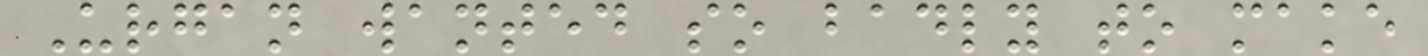Urgan wanted so badly to make
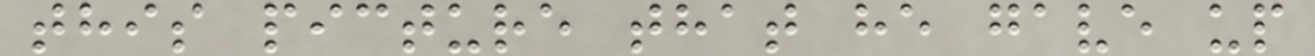this picture that he gave up
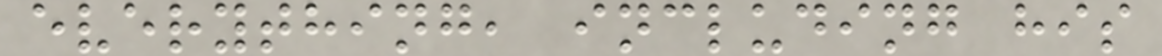everything, including his
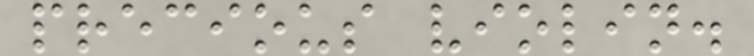precious violin.
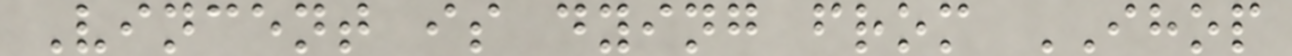Vincent is dying from IHOP
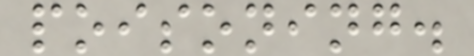poisoning.
